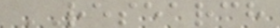RESEARCH
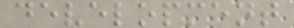development
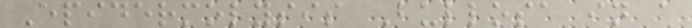Epidermolysis Bullosa in a
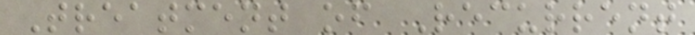Treatment of Recurrent
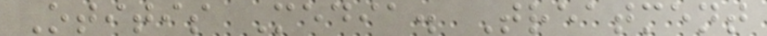Otitis Media. Treatment
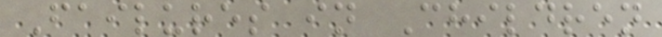Failures in Children
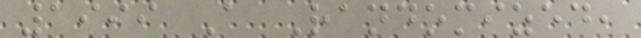1999 A Randomized,
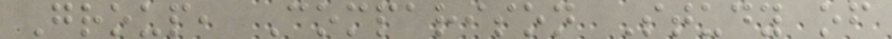Group, Comparison Study of
